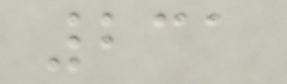231
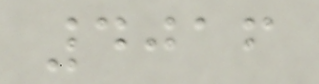4016
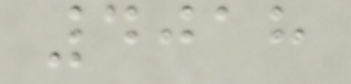4018
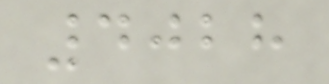4028
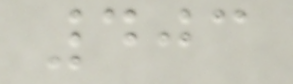403
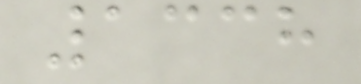1338
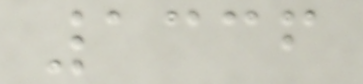1336
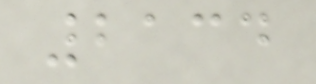2134
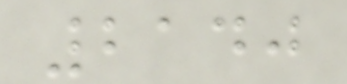2140
